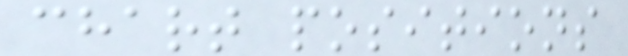chart positions
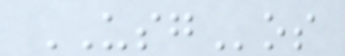USGos
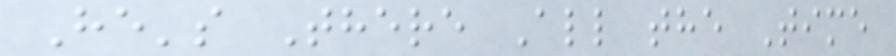He's There All the Time
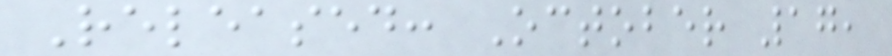Released: October 17,
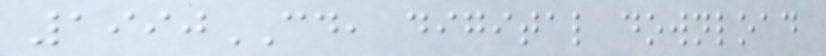1990CD, digital download
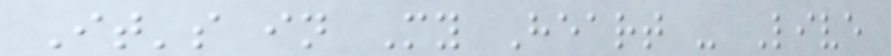It's in My Heart - Live
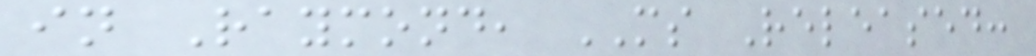in Raymond, MS Released:
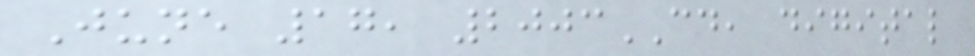June 17, 2003CD, digital
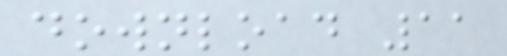download 11
